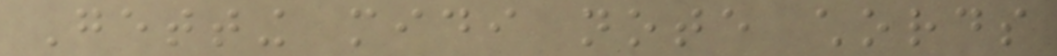Getting midi note chords
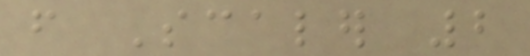from Scaler 2
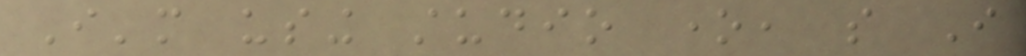I'm using studio one, so I
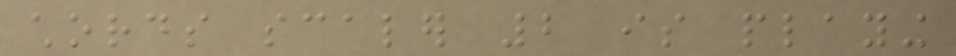chords scaler 2 is playing
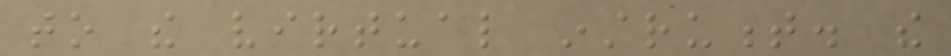to the virtual instrument. the
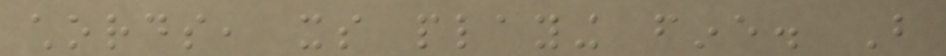chords, its playing fine. But
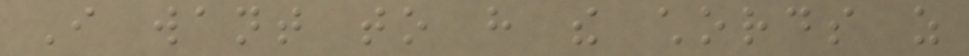I want to have the chords as
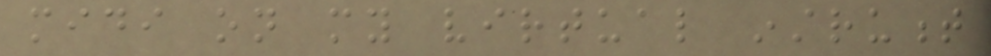midi on my virtual instrument
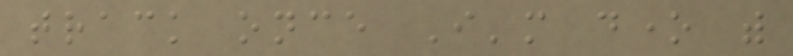track once I'm done with
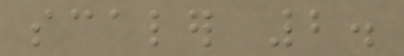scaler 2.
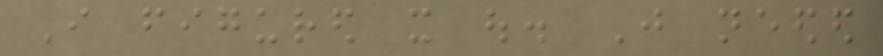I figured it out. Just needed
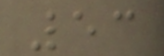53
